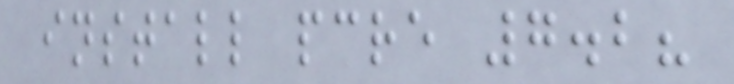install pcre 7.2?
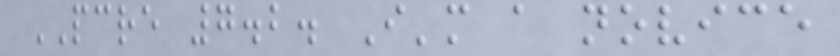PCRE 7.2. I'm a novice
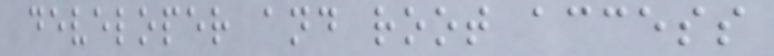developer and root access
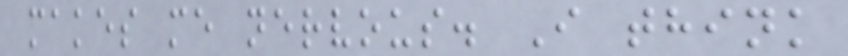makes me nervous. I think
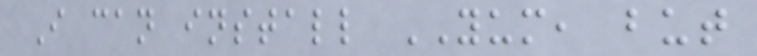I can install YUM, but
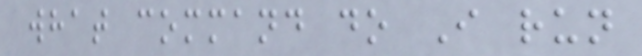what command do I run
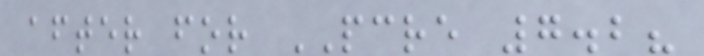after for PCRE 7.2?
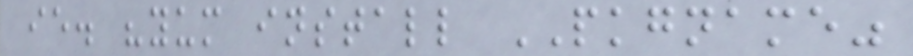ie. "yum install PKGNAME"
